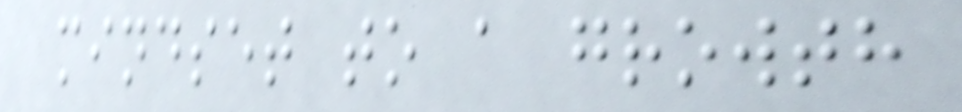mindset to a growth
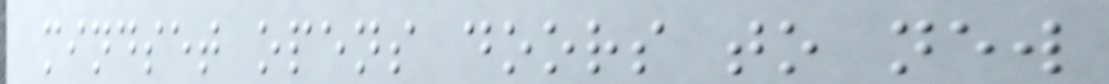mindset opens doors to new
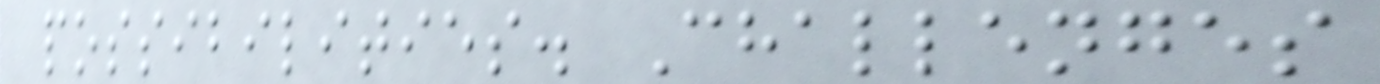possibilities. Challenges
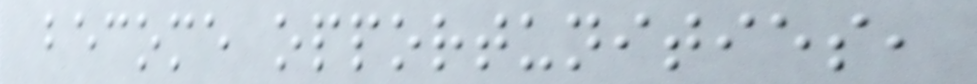become opportunities,
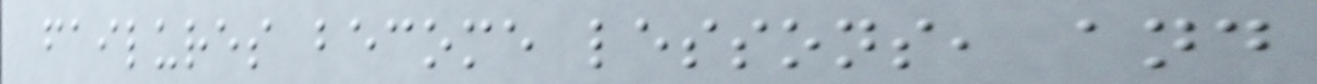failures become lessons, and
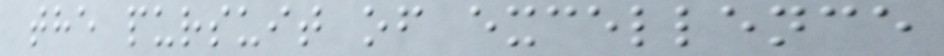the pursuit of excellence
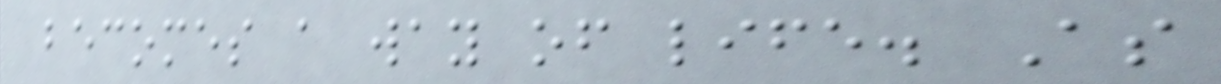becomes a way of life. As
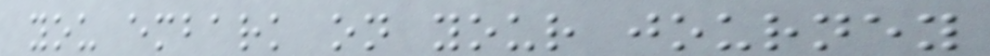you embark on your journey
